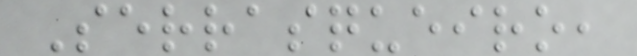Serrasqueiro,
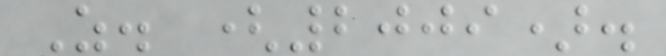Z. (2009).
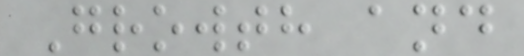Growth and
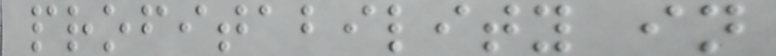profitability in
